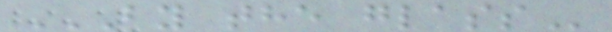BY THE GLASS
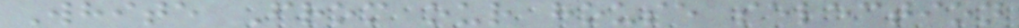White From our house selection
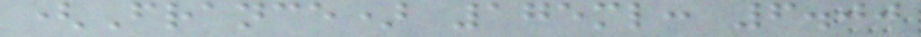(France) 175ml: 6.00
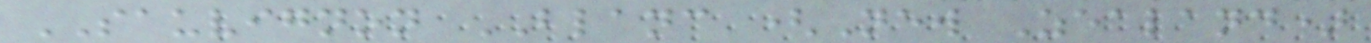SAUVIGNON BLANC (New Zealand)
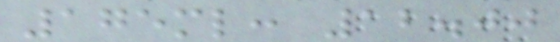175ml: 12.00
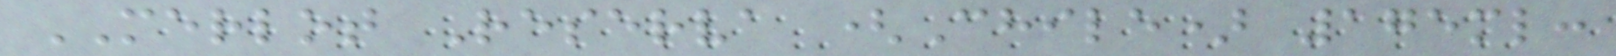MERLOT Reserva (Chile) 175ml:
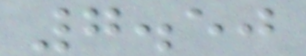7.50
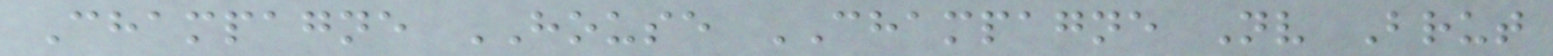Champagne HOUSE CHAMPAGNE Nv Brut
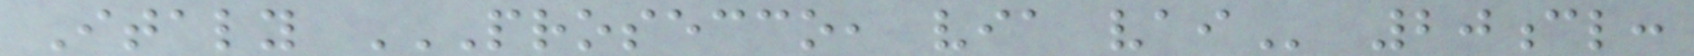Italy PROSECCO, VIA VAI 20cl:
